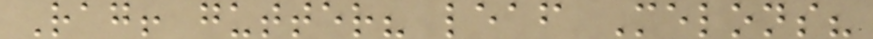Rag! gutter? leaf Melons?
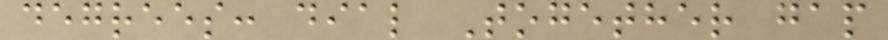degrees: dial Together gap
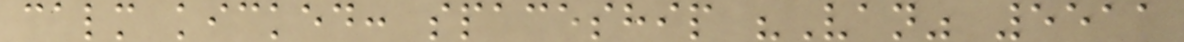calm kicked: spaceship "Van" 5511
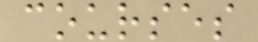courses
